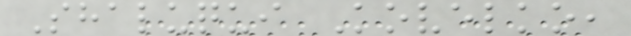Shaluqui Kovelko,
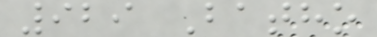929 Batho
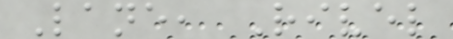Lane, Rivel
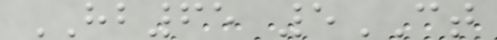HB65 5CT
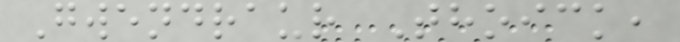Gwendraur Thoick,
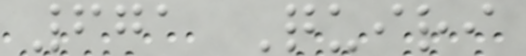671 Quiri
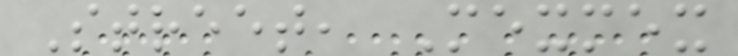Street, Mexmex
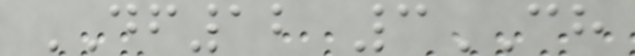DF12 3CH
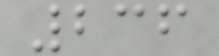236
